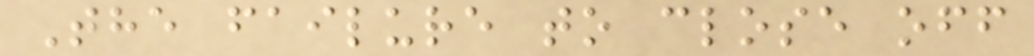The failure to close off
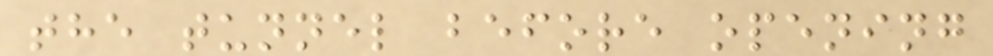the tunnel before opening
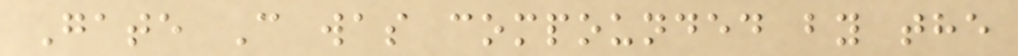Gate C was compounded by the
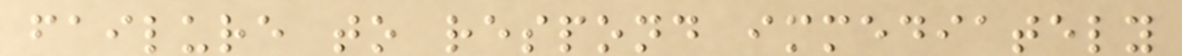failure to respond immediately
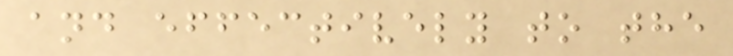and effectively to the
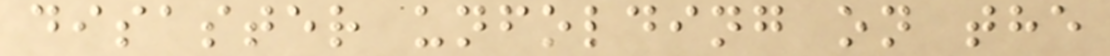disaster unfolding on the
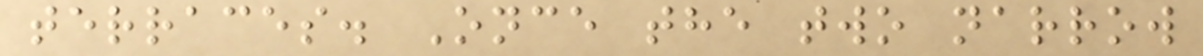terraces. Once the two narrow
